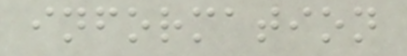information
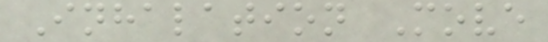Inhalation Move
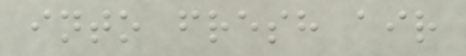into fresh air
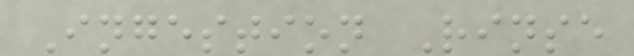Ingestion Rinse
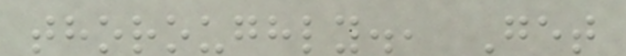thoroughly., Get
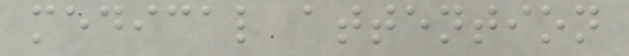medical attention
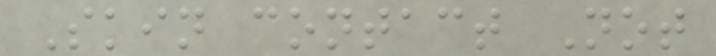Skin contact Not
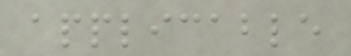applicable
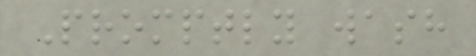Promptly wash
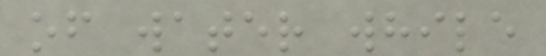of water while
